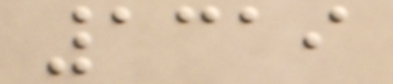1319
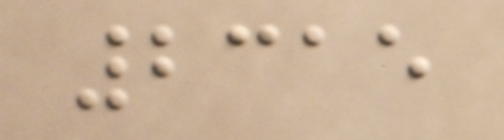2315
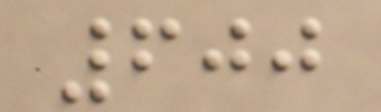600
